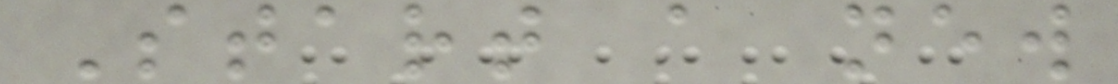Start a new
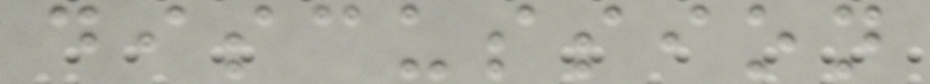discussion
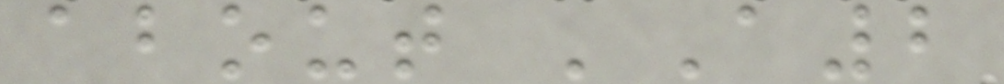about 'A2
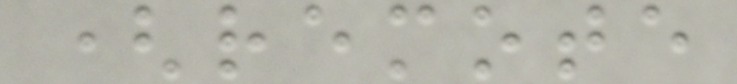(remote
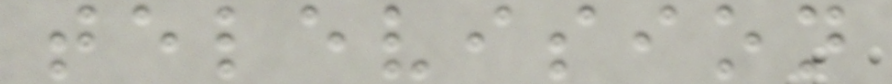television
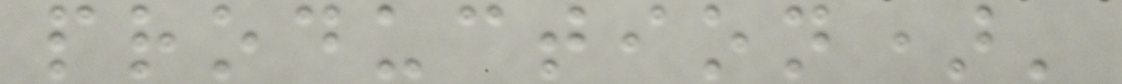production)'
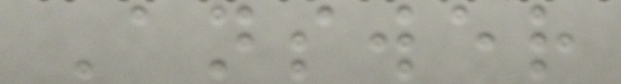Answer
